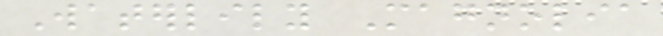Waterlily Magnolia
